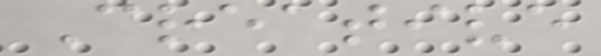Creative
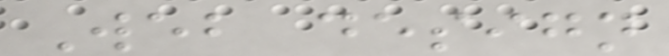Web design
